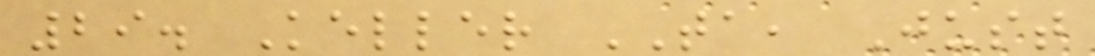29. Keller TA, Just
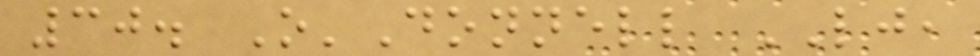30. O'Donnell LJ,
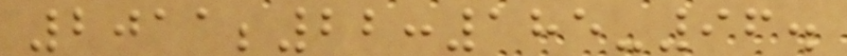2011;22:185-96.
